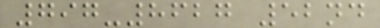797-8627 52nd
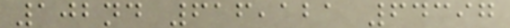102nd 616,121 64397
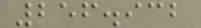256.932
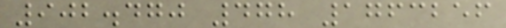902.470 478 1763256
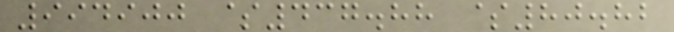994900 $437.88 $80.82
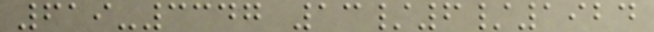619-3347 13/6/1924
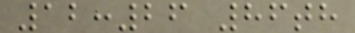12:26 86th
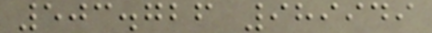503.726 989949
